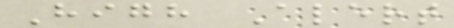High Alert
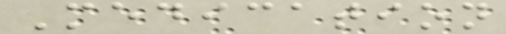Medication
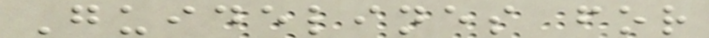Guidelines for
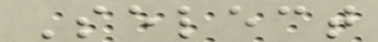Select
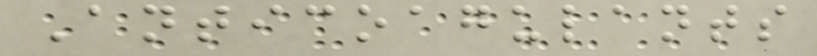Anticoagulants
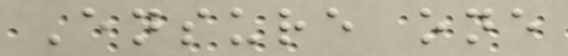Ensure one
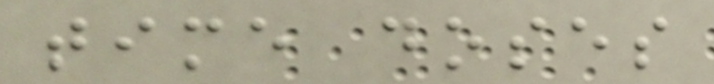time doses
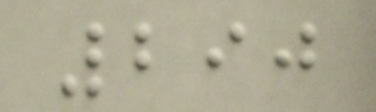290
